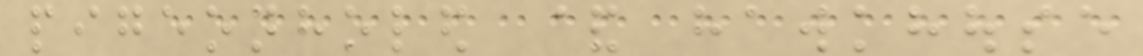pigeonholed & hawkhouse
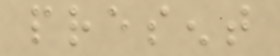present
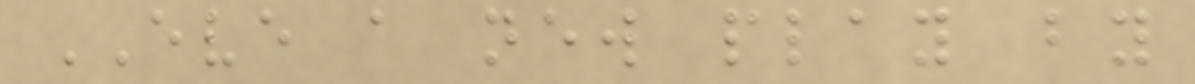EVE a new play by
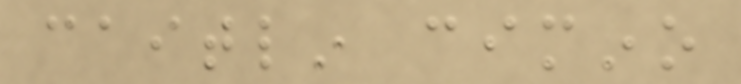caitlin cimino
